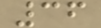36
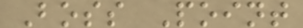Boss Point
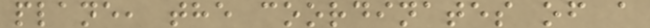plane, the coordinates of a
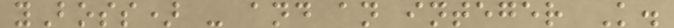yBoss) - and an integer K.
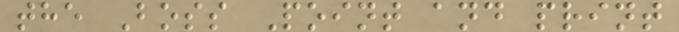the Boss Point and print
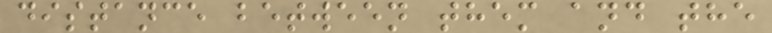distance between them and the
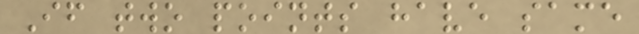If two points have same
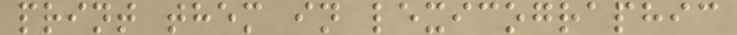print them in lexicographic
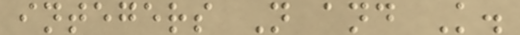integers N and K.
